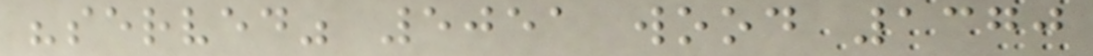"served" 5051 wood 1370
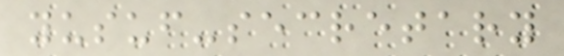yusuf-secretary
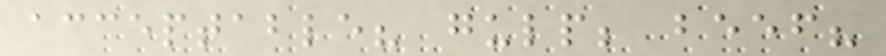acceptable? gulp; beef?
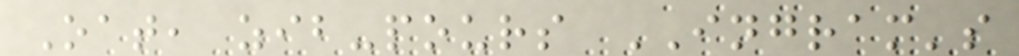Oat, zib-pours INGRAM's
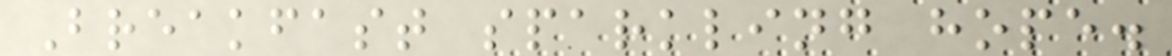Breakfast sparkling hope.
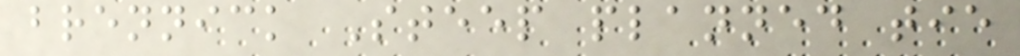brennick Steep planned tie
